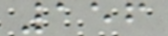156
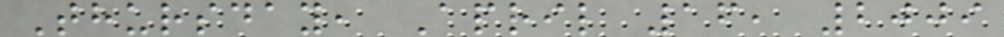Thursday, April 16, 2009
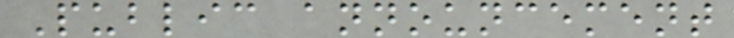Public announcement
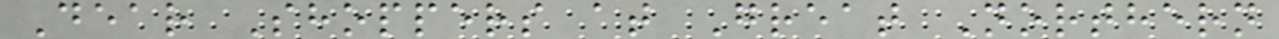Dear Shoppers at Great Northern
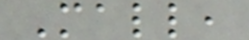Mall,
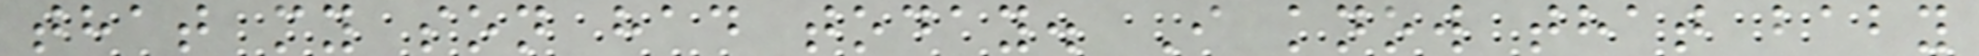that my son had today. I know that baby
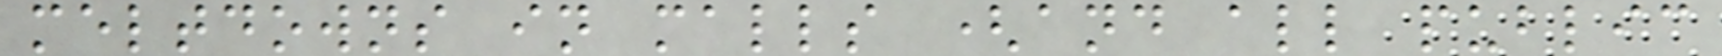meltdowns in malls (and all public
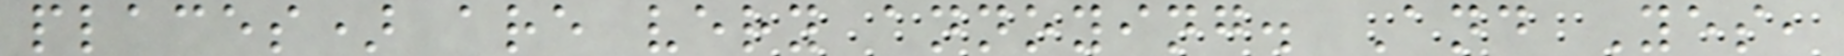places) are very annoying. And Yes,
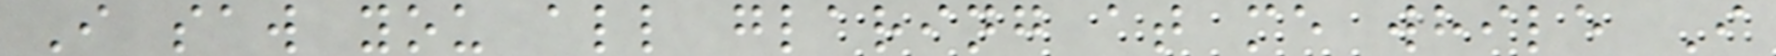I saw you all glaring at me while I
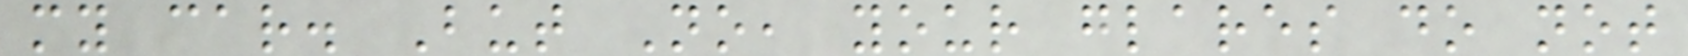my car. But No, your glares do not
